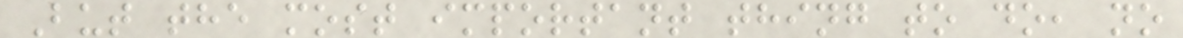But the most important thing to do, no
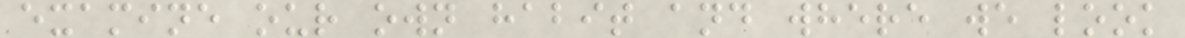examine our own habit and where we look
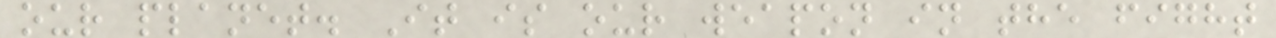our planet. It is our weapon in the fight
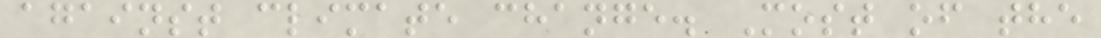against climate change. Most of the
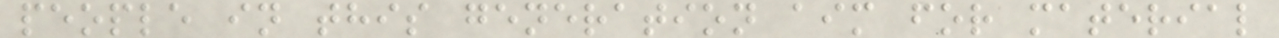people in this generation aim for material
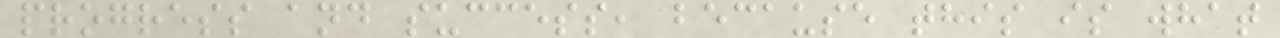progress and success, because this is what
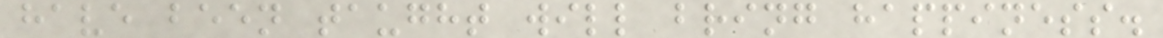have been taught will bring happiness.
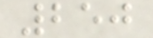250
